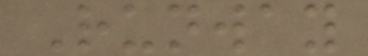Runway
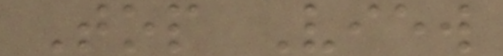Top View
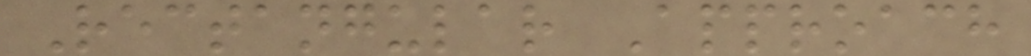Rectangular Approach
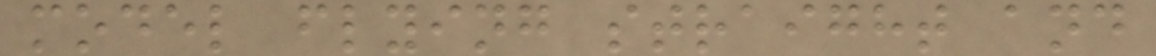model flying straight and
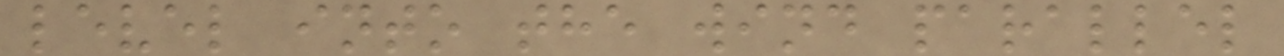level into the wind parallel
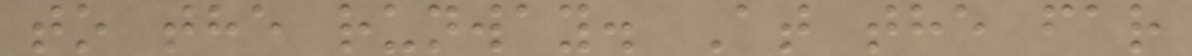to the runway. At the far
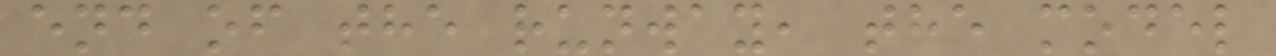end of the runway, the model
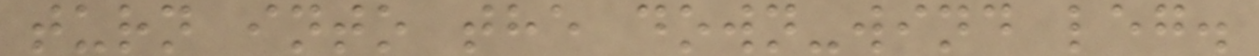turn into the down-wind leg.
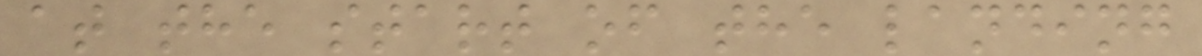at the start of the landing
